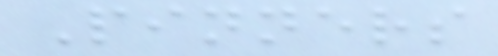Pinners
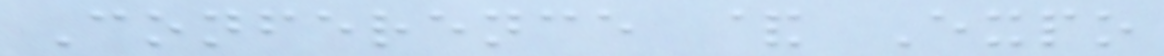Conference & Expo
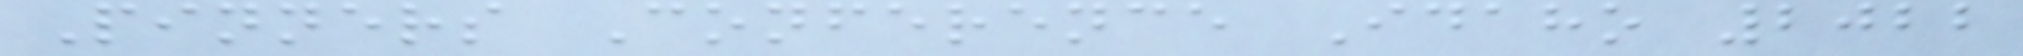Pinners Conference Idaho 2022
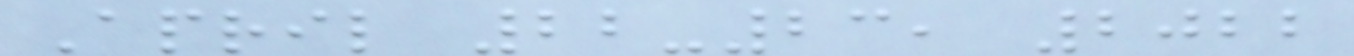April 22-23, 2022
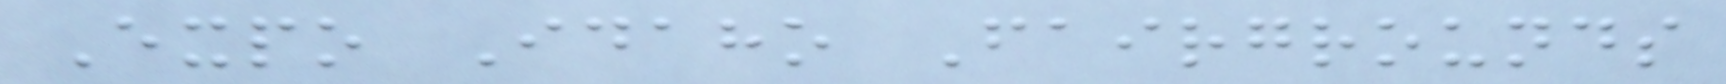Expo Idaho Fairgrounds
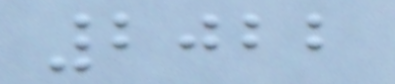2022
